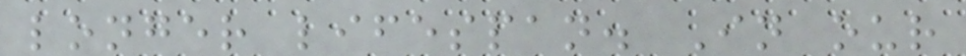longer lifespan. In our
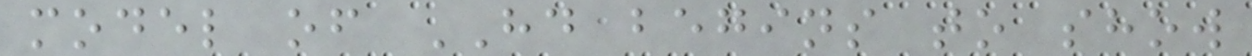model of HD begins to show
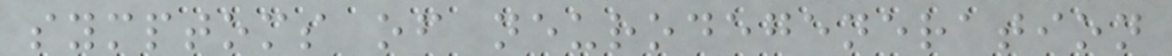symptoms of neurodegeneration
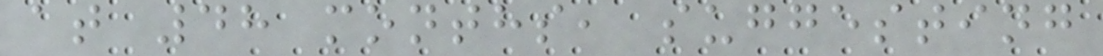at 48 months, suggesting
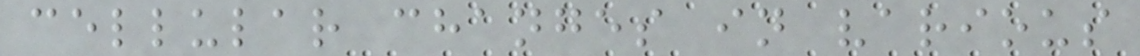cellular changes in various
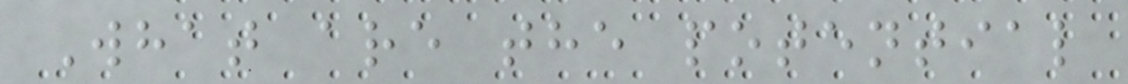What are the potential
